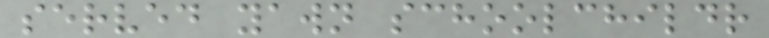served yawn schoolchildr
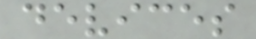devices
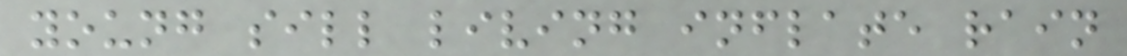young sill living inflate rain
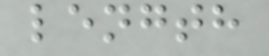length
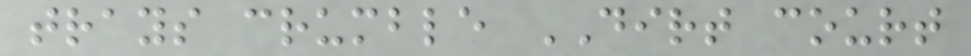trays crumble DIRT court
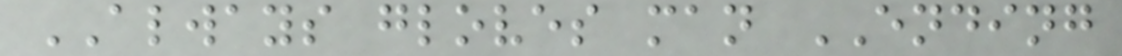ALWAYS gloves man ENDING
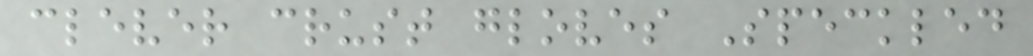clever crust gloves Speckled
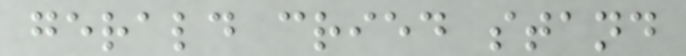gerald cried stand
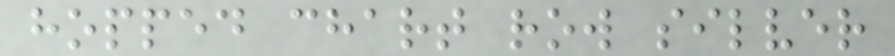hopped chart row silver
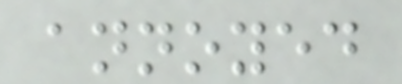annoyed
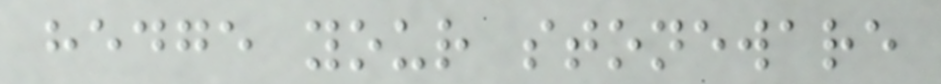hedge your stoneware
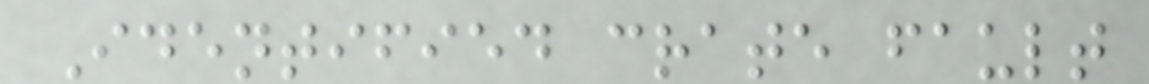Identified crate fault
